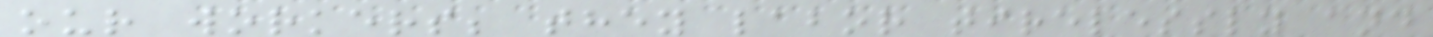our workers; they labor tirelessly and
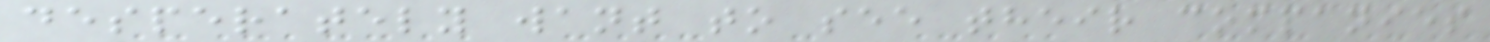desperately want to see their companies
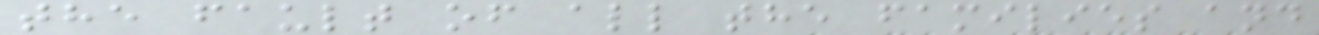the fault of all the families and
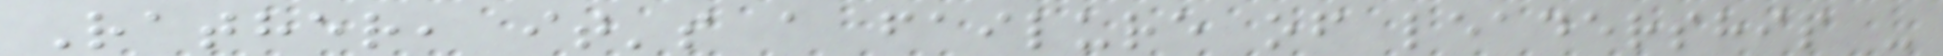Rather, it's a failure of leadership -
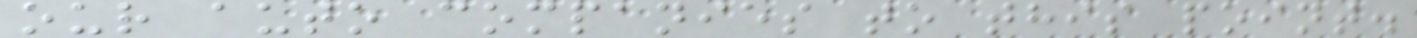our auto companies to this point.
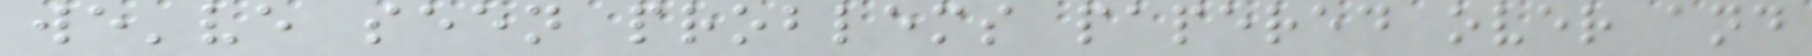we've seen problems papered over and
